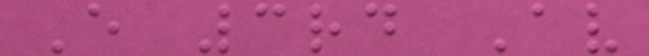E 3rd Av
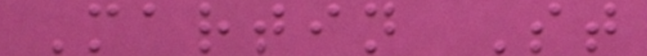Martin St
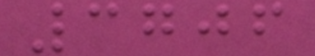3706
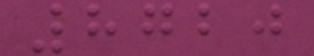8720
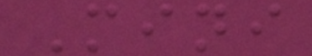Mini
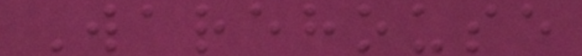Warehouse
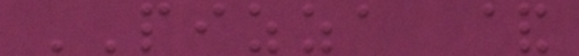PIZZA &
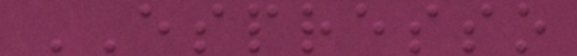ESPRESSO
